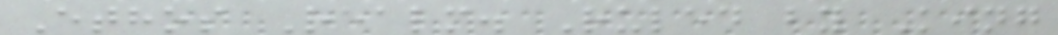Ethos Realm. Ruled by King
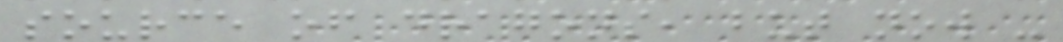source of dragons, but now -
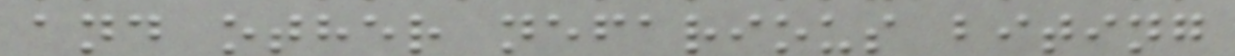and other nefarious biting
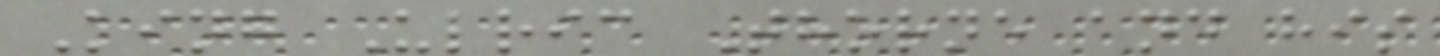King Ulric Thorne and his
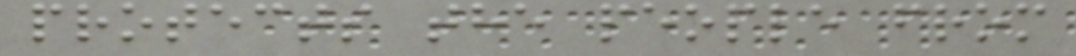protects the people from
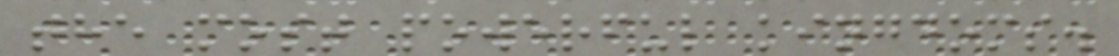the most powerful kingdoms.
